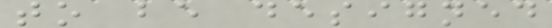to be designed
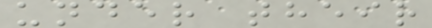under their
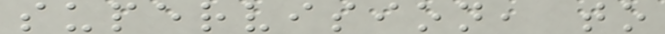supervision, to
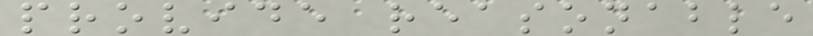provide reasonable
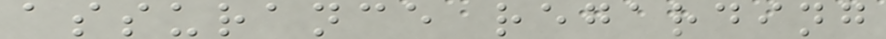assurance regarding
